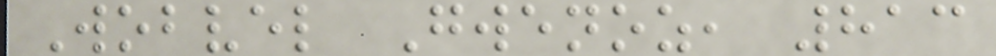Wobvel Gwenoz, 813
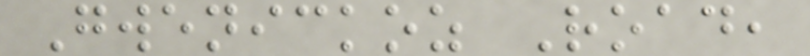Gwenickoz Road,
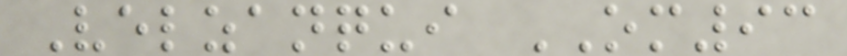Velzanqui OM93
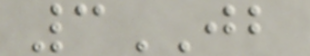3JB
